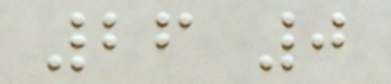26 0
